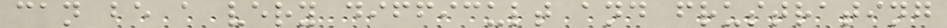can be a very difficult and frustrating
